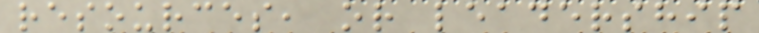resources, or leadership
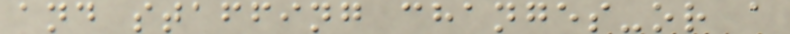and staffing changes-or a
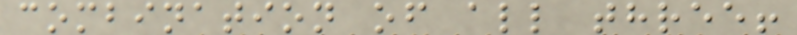combination of all three!
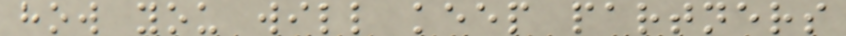how you will keep partners
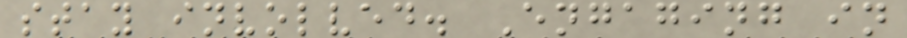stay involved. Engaging in
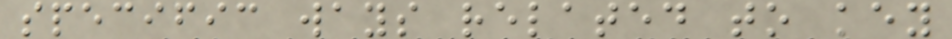specific ways related to key
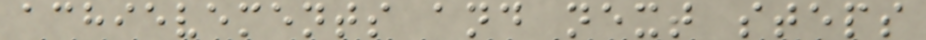achievements and next steps
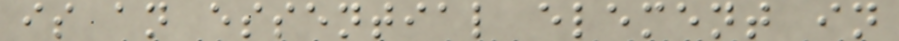is an essential element in
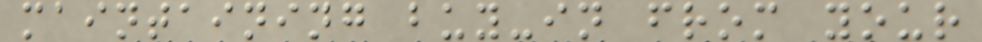maintaining buy-in from your
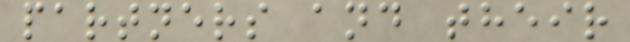partners and their
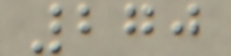270
